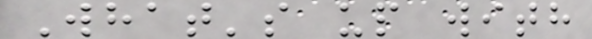What's up with
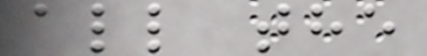all the
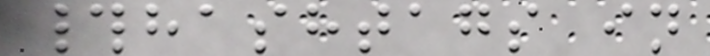#hashtags in
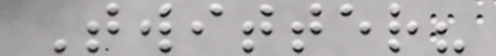Twitter?
